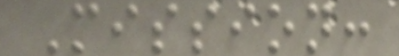Mission:
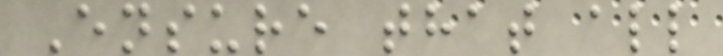Ensure that all
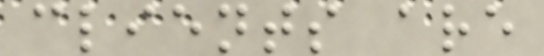clients are
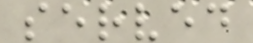served
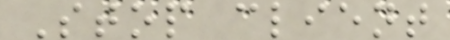Stop client
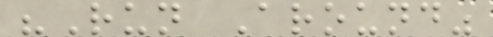"Run Around"
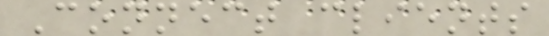Connect clients
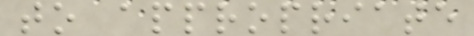to appropriate
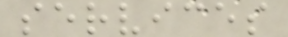services
